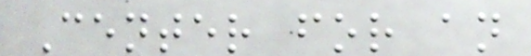Center for an
